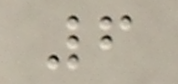6
